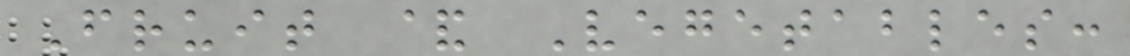Fruit & Vegetables:
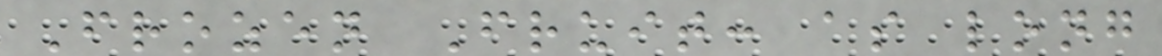Frozen Fruit: as long
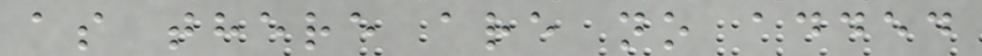as there are no added
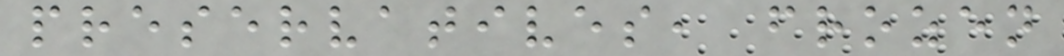preservatives, frozen
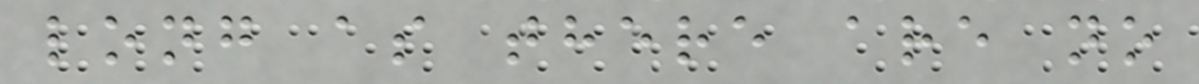long as there are no
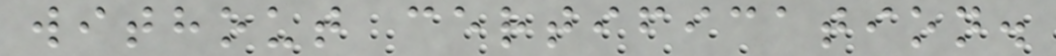without certification.
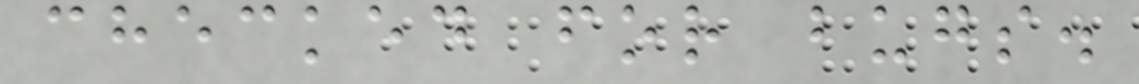checked for bugs.
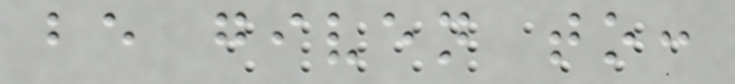be given to:
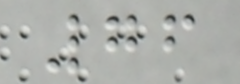76
